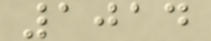1014
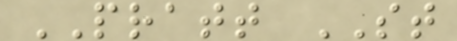PRATT ST
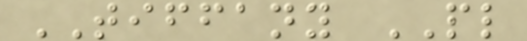TIFFANY PL
